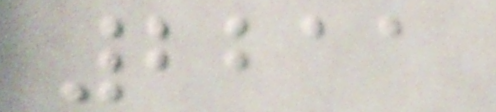2211
